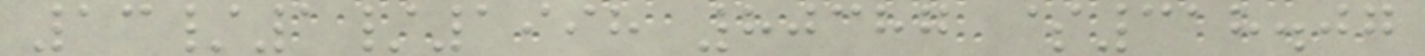13/1/1998 80387 $318.07
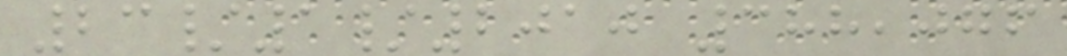23/1/2010 388,076
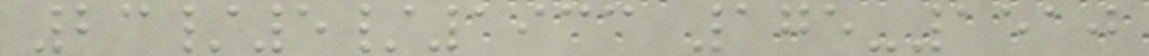23/5/1933 175-1510
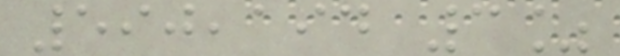590,194 3%
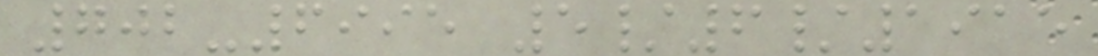702-6995 5/6/1915
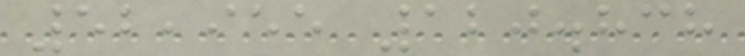52,955 120.838
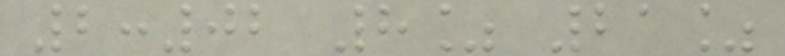2:02 8% 21%
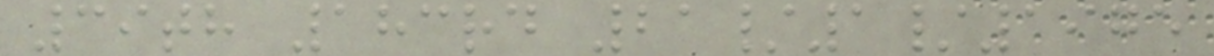39th 183rd 21/1/1975
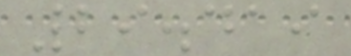29.419
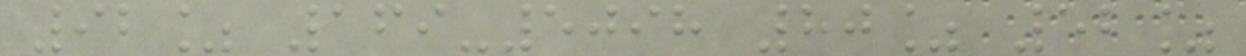92% 169-5098 80% 52%
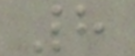8
